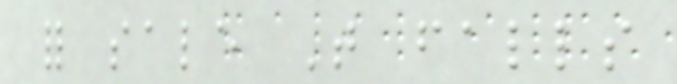for sale That falls
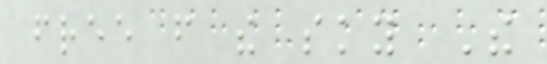free from the sky The
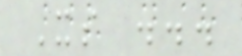Its ...
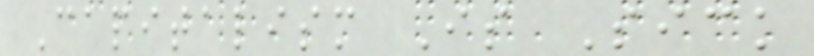Capitalism Is Sick
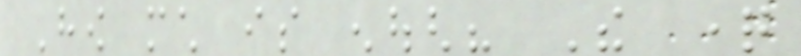How much is enough? The question
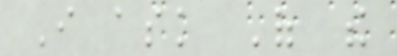I ask Of the
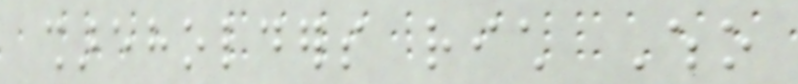shareholders rich Who
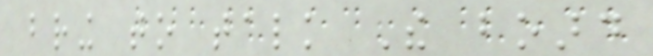bring to talk The board
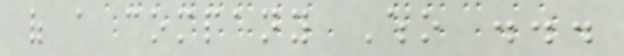of a company Who ...
